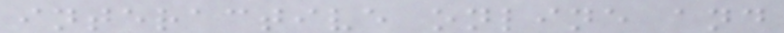interactive online and
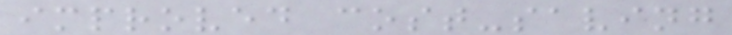improved cost-saving
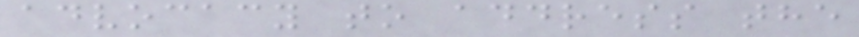advocacy to address the
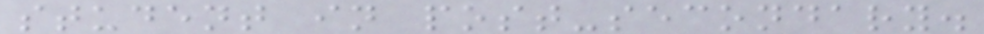student in post-secondary.
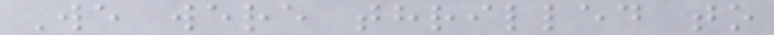We were thrilled to
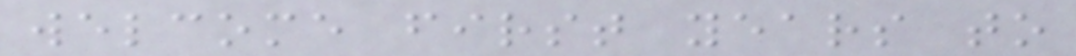welcome first years to
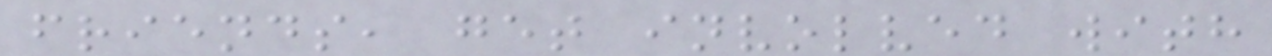friends, get involved with
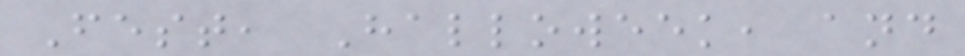Fest, Halloweek, and
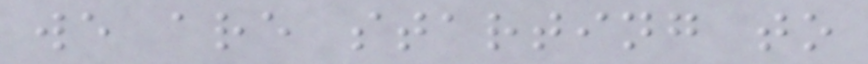we are starting to
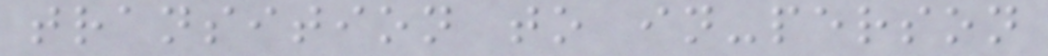transition to in-person
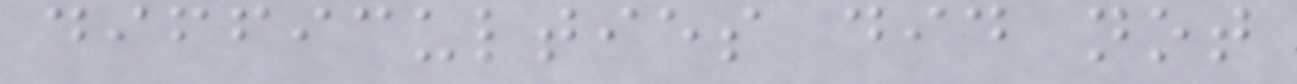difficulties did not
